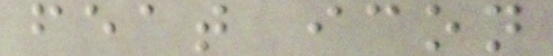feat icon
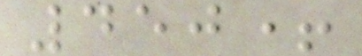450+
